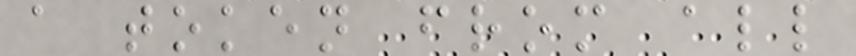a token from all
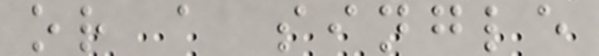or a single
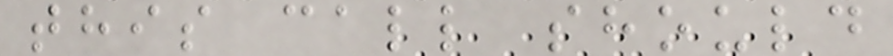this call should
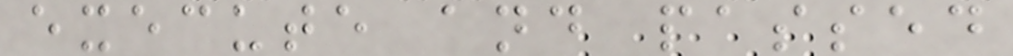execute and passed
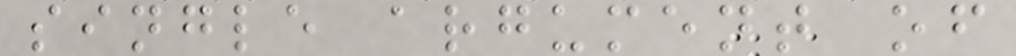single argument of
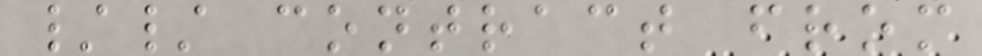// contract from
